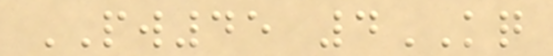PW45 4KQ
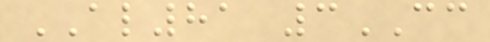AL81 3CC
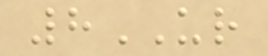8UR
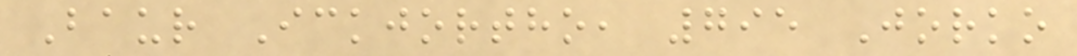Baur Ickjortho, 795 Jorko
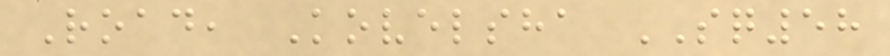Road, Kovelsha SQ58
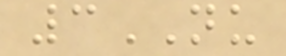3NU
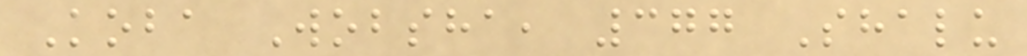Koba Wobsha, 377 Shalu
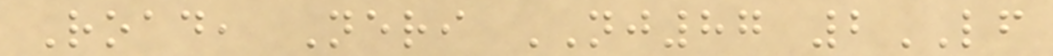Road, Neri NJ87 2LF
